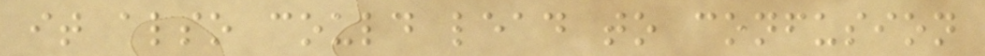it also could lead to confusion
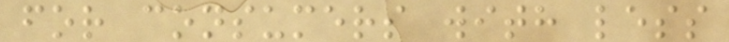for consumers with less
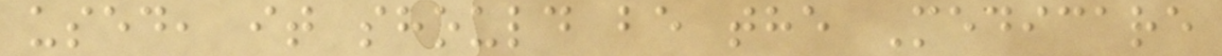used, it should be the Medicare
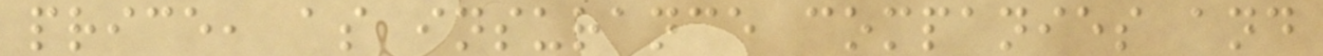price, as insurance companies and
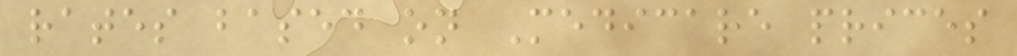rates based on Medicare prices
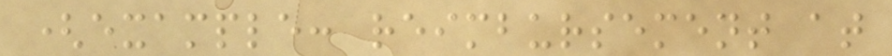(example: reimbursement at
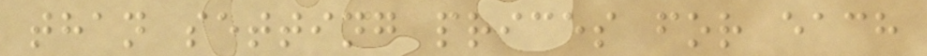than setting prices for each
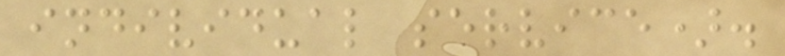individual service).
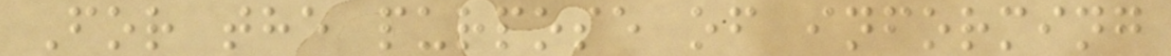For the purpose of informing
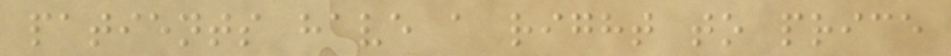patients have a right to price
